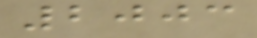2003
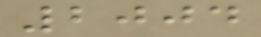2004
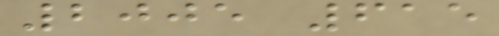2005 615
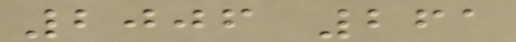2006 261
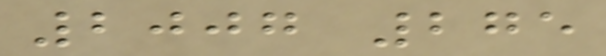2007 275
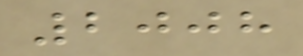2008
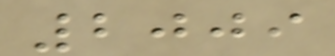2009
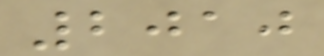2010
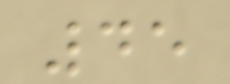45
